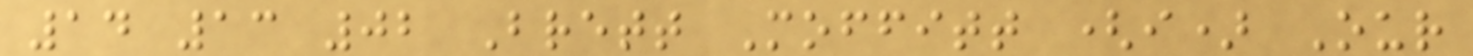14 13 02 Brett Moffitt (i) Our
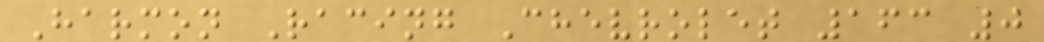Harmon Racing Chevrolet 163 0
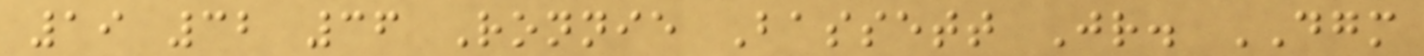19 32 36 Ronnie Bassett Jr. DGM
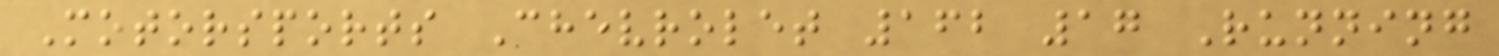Motorsports Chevrolet 162 17 Running
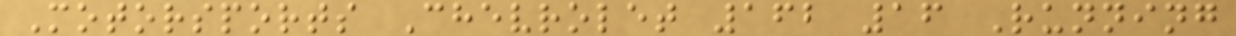Motorsports Chevrolet 162 16 Running
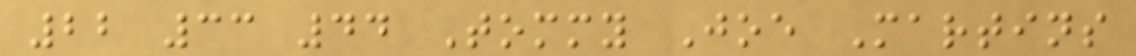22 33 44 Tommy Joe Martins
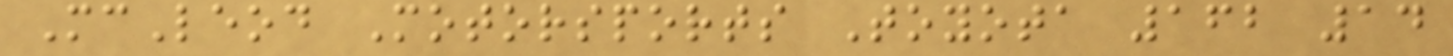McLeod Motorsports Toyota 162 14
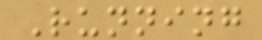Running
